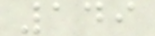149
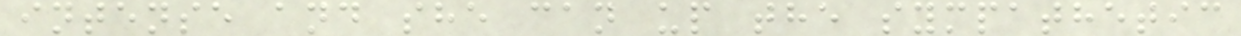intense and she can up the sympathetic
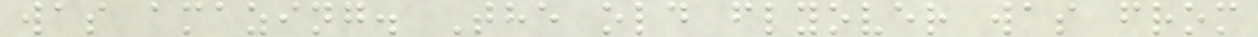was amazing. The old flyover was from
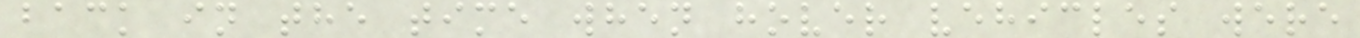back in the time when hover vehicles were
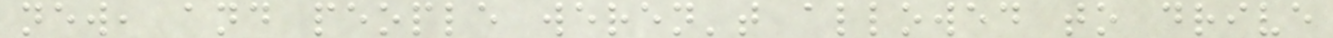new, and people weren't allowed to drive
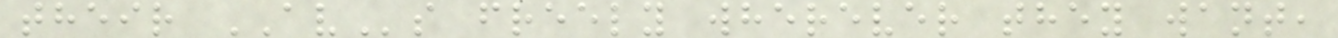their AVs freely wherever they want,
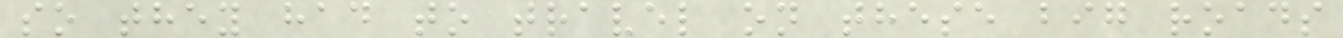so they had to travel on these big roads
